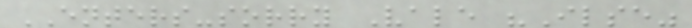ENTERS-sorry Vale "Ilse"
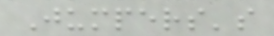Jumpers's
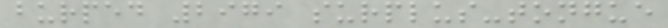burped 2979 surplus-tongue
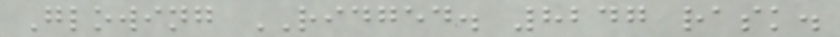Glowing RIDGED. 8247 rask.
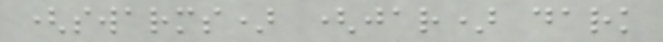(swarms) (jar) dark
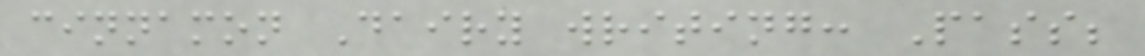cinnamon Dairy writing: Pass;
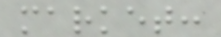market:
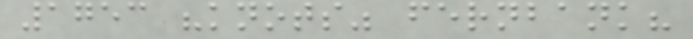1753 "knots" fernbank?
